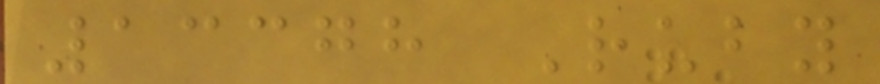13378 Ruby
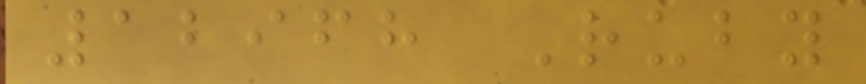12968 Ruby
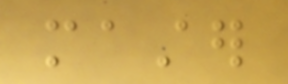master
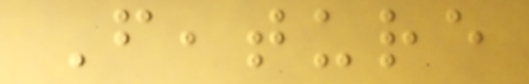Feature
